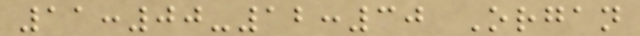11:00-12:30 Organ
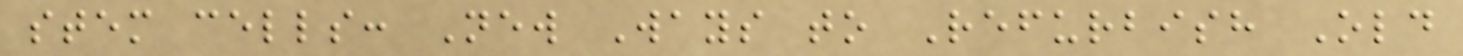stem cells: New Ways to Refurbish Old
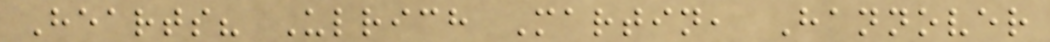Hearts? Ulrich Martin, Hannover
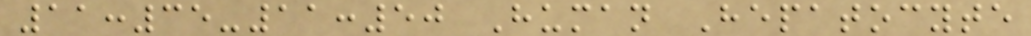11:35-11:50 Human Hepatocyte
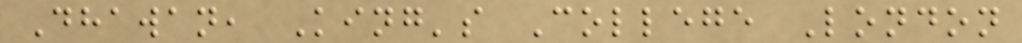Dhawan, King's College London
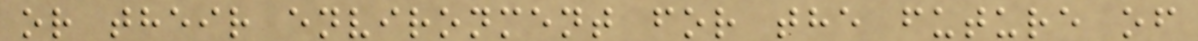or their environment for the future of
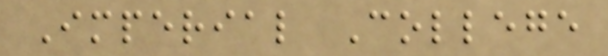Imperial College
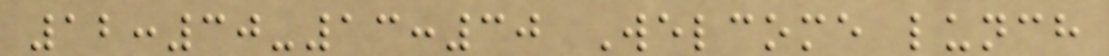12:30-13:30 Welcome lunch
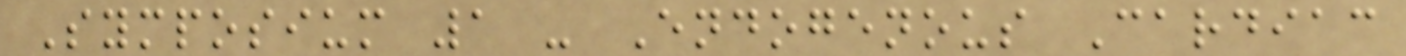Symposium 1 - Endogenous Cardiac
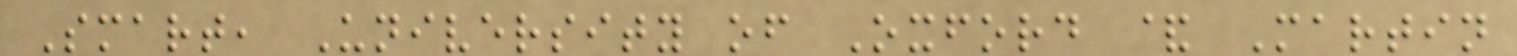Smart, University of Oxford & Martin
